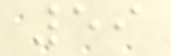59
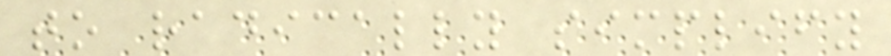to radically simplify
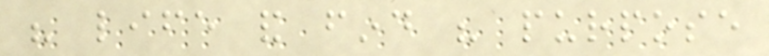his life and find his purpose
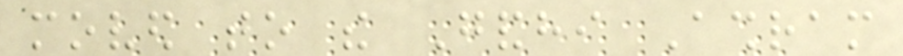moved to the Gandhi Ashram
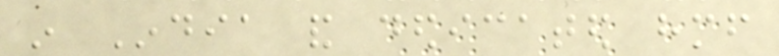in India and dedicated himself
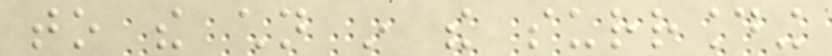to the children in the surrounding
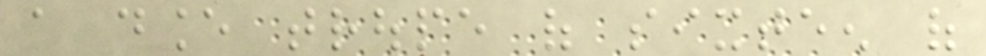a dance troupe of sixteen of
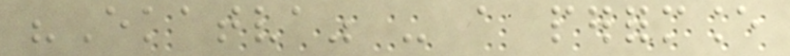"Ekatva" - a performance
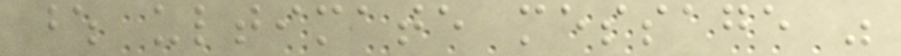whose ultimate message was
